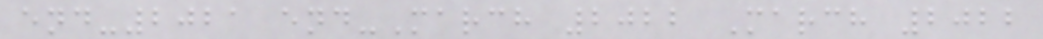end-2021 end-March 2022 March 2022
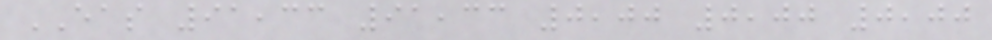EAS 91,33 91,33 0,00 0,00 0,00
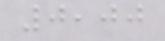0,00
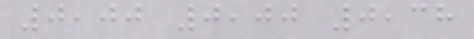0,00 0,00 0,38
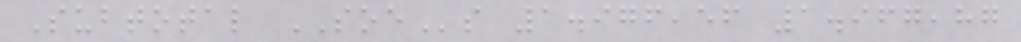Subtotal SOEs 1.976,56 1.967,87
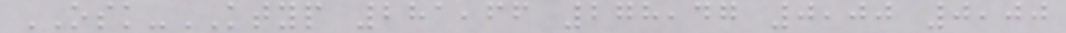OSK-KTYP 281,66 278,47 0,00 0,00
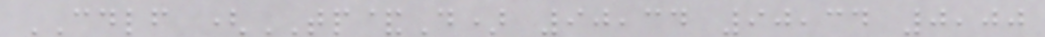CDLF (TP&D) 90,34 90,34 0,00
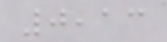0,13
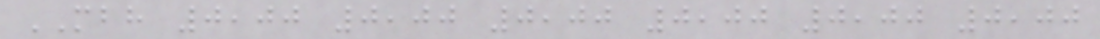MBH 0,00 0,00 0,00 0,00 0,00 0,00
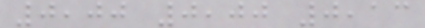0,00 0,00 0,13
